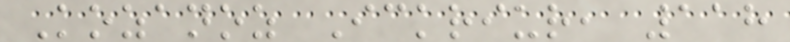Kozanoz Ickriur, 118
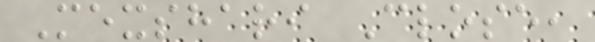Mexshari Close,
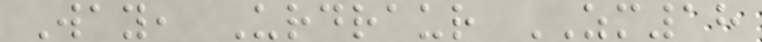Way, Urdraur ZM18
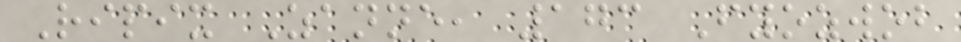Ripix Zanne, 173 Fyozwob
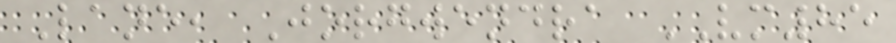Lane, Jorgwendra VM85
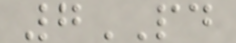7PD
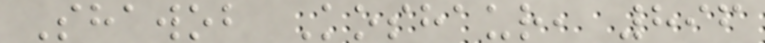Shawob Koshaur, 896
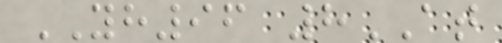YH96 8AT
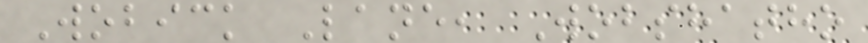Wobick Lane, Wobshatho
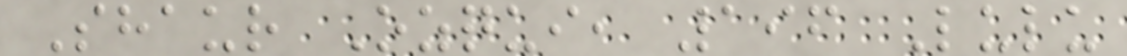Shaur Ozqui, 196 Lulu
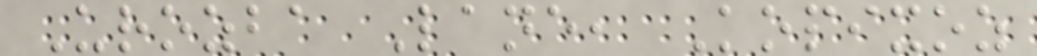Urozba Lane, Kopixoz
